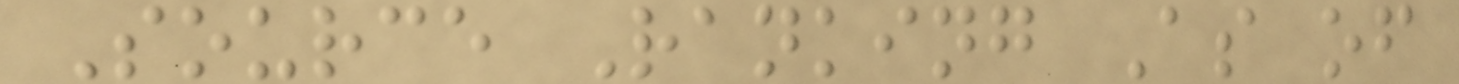Source Ranking As of
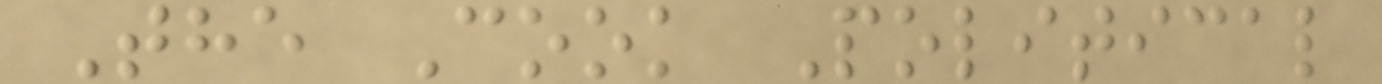The Cook Political
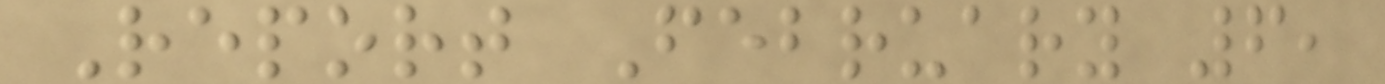Report February 6,
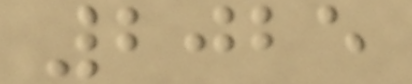2025
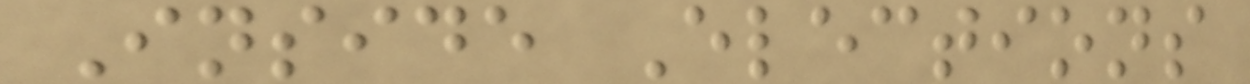Inside Elections
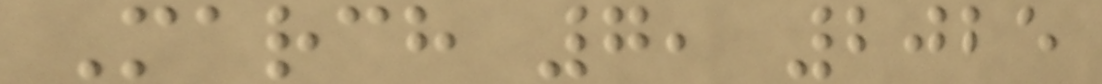March 7, 2025
